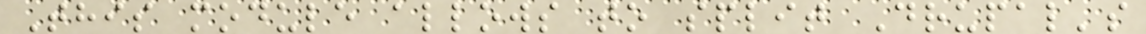This module allows to split Drupal's
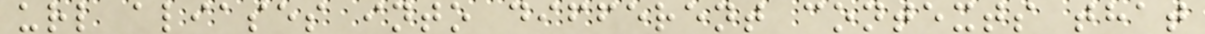url aliases into different contexts that
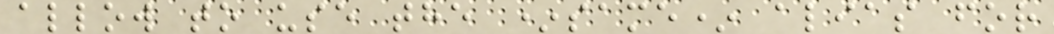allow to use the *same* alias for
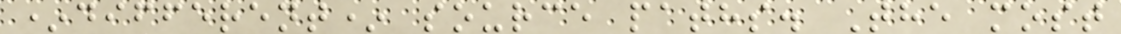*different* source paths. The most
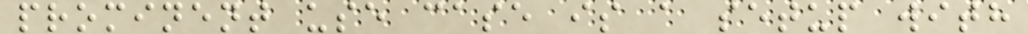prominent use case is a setup with
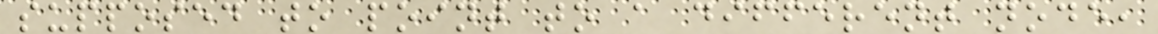supposed to point to a different node,
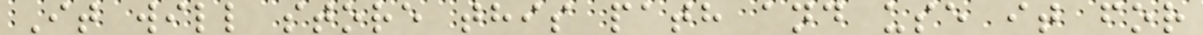It will store this path and use it for
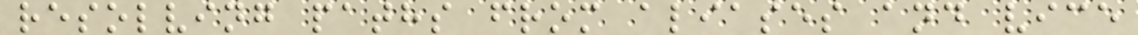resolving paths from aliases and vice
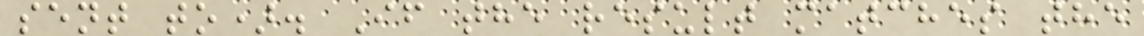sent to). If the result matches the
